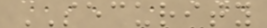SECURITY
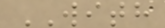WITH
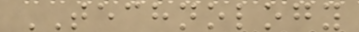TECHNOLOGY
